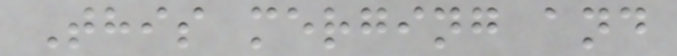This merging and
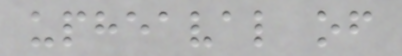upheaval of
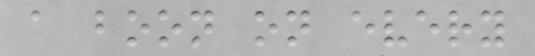a boon on every
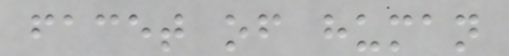facet of human
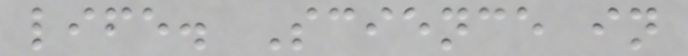life. Science in
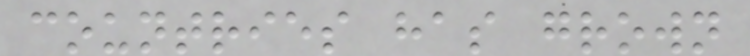countries has grown
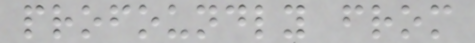profoundly from
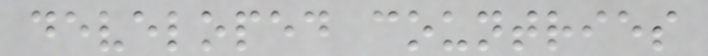developed countries
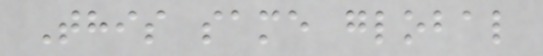This same global
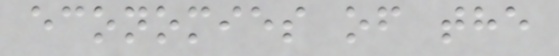economies of the
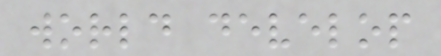world develop
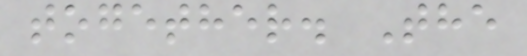together. The
